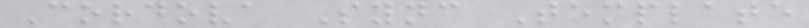Cordova Sync Template
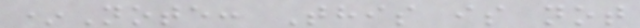*Note: This is not
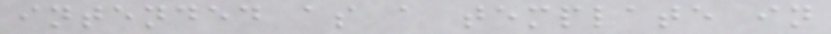intended as a template in
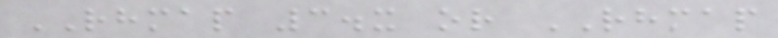RHMAP 3.x or RHMAP
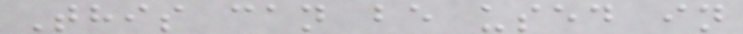This can be used in
